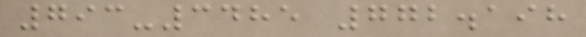793-3485 772.198
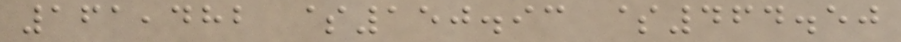161,482 $150.93 $464.50
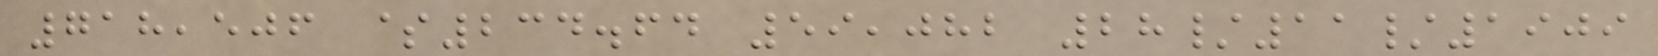718,506 $234.64 59,082 28/11/1909
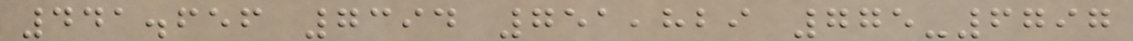441.656 7394 751,829 775-6797
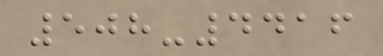508-4416
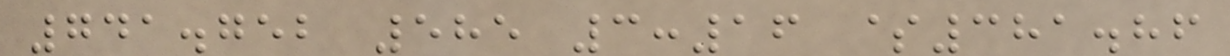741.752 585 3:16 $381.86
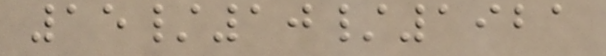15/10/1921
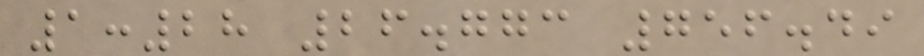1:28 26.773 756.49
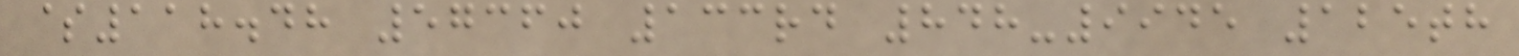$118.48 57360 133rd 848-9945 125th
